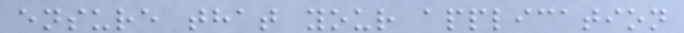ensure that your application
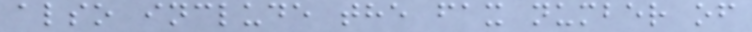also include the fax number of
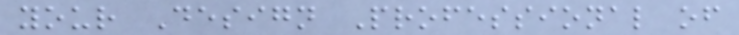your Design Professional of
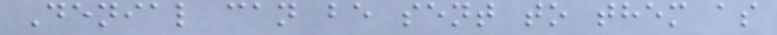Denial can be sent to them as
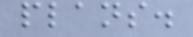plans.
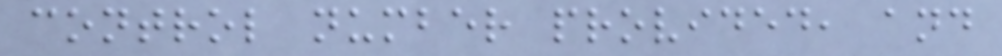control number provided, and
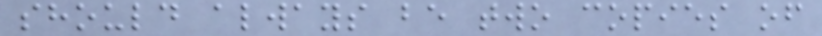should always be two copies of
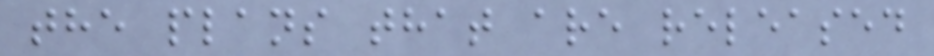the plans that are released
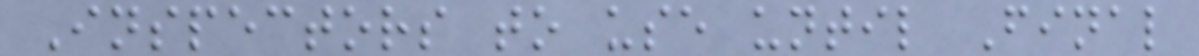Inspectors to use until Final
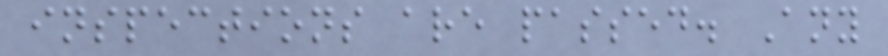inspections are passed. Any
